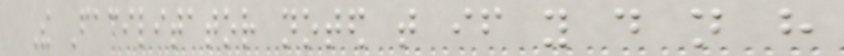The Facilitator noted that if you do not have
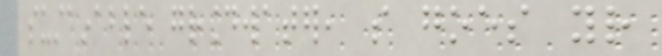sustainable groundwater, so goes your
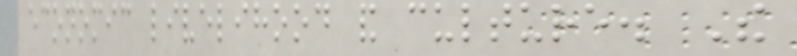economic livelihood and culture. The
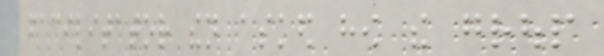facilitator then asked how the group
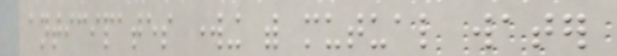anticipates working with mutual water
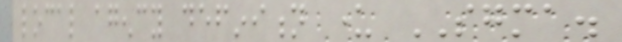local agency definition under SGMA.
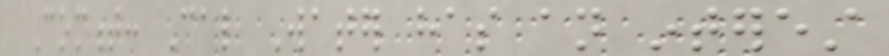Comment: Cal Water has an interest
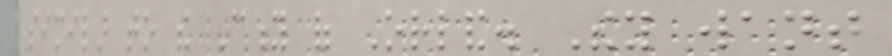similar to the City of Orland. They want
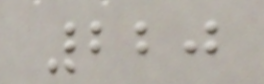220
